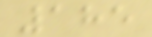185
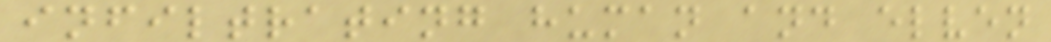infiltrating human and elven
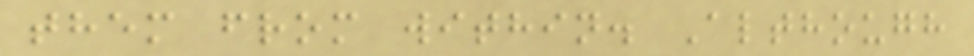them from within. Although
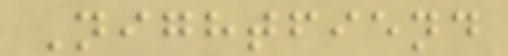Nightfiend
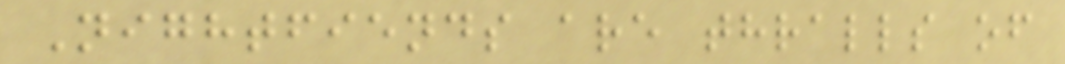Nightfiends are thralls of
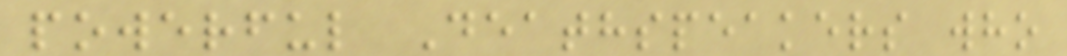powerful Deathspeakers who
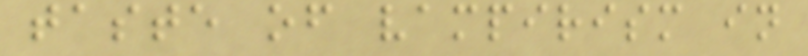taste of vampirism in
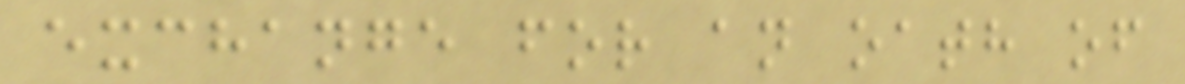exchange for an oath of
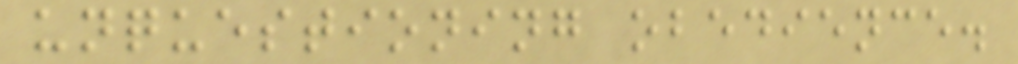unquestioning obedience.
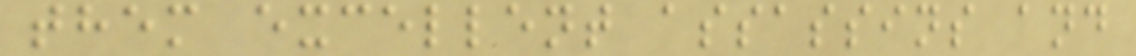them excellent assassins and
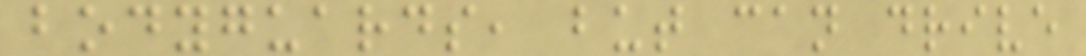bodyguards, but can drive
